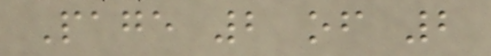Page 2 of 2
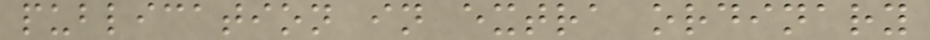publication in extra ordinary
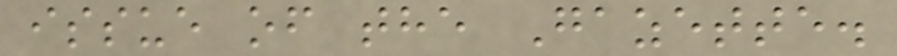issue of the Gazette.
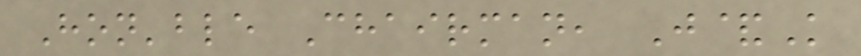Hon'ble Chairman, J&K
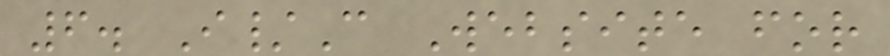6. I/C Website for
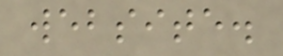website.
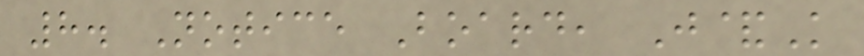8. Notice Board, J&K
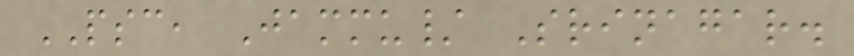PSC, Jammu/ Srinagar.
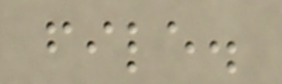file.
